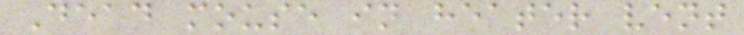Dead mouse in heater vent
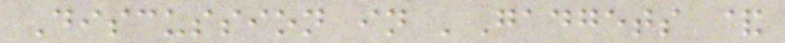Discussion in 'Gadgets &
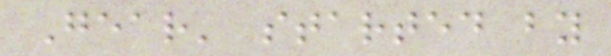Gear' started by
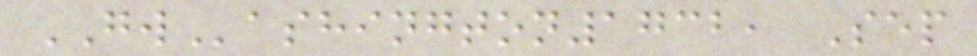GWashington1732, Sep
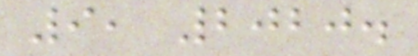9, 2020.
